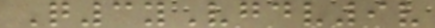Q3yVgdv9v
